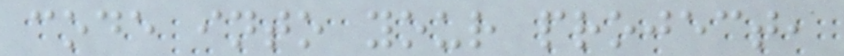code into your project,
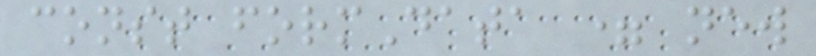const formData = new
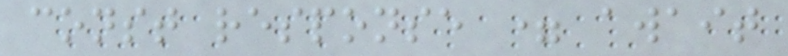const response = await
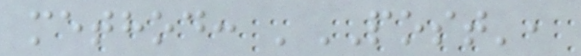method: 'POST',
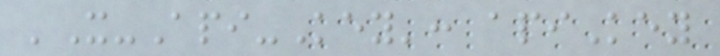'X-Api-Key': apiKey
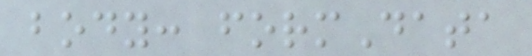body: formData
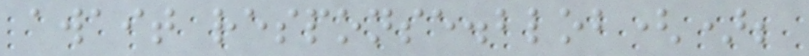await response.blob();
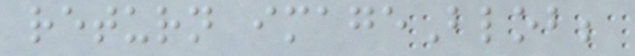return imageBlob;
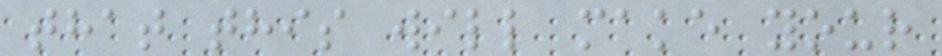that this will make your
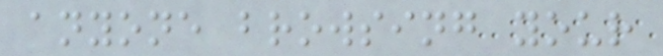anyone browsing your
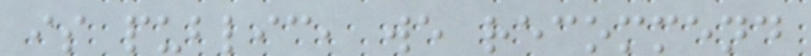is public, we recommend
